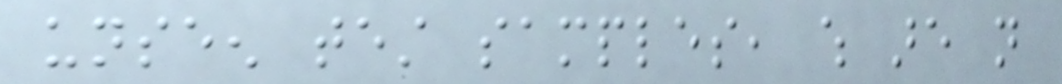unseen test samples, which are not
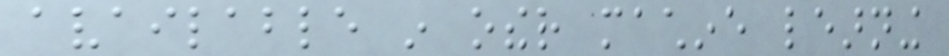available in other machine learning
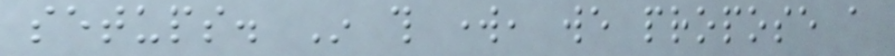setups. In this work, we propose a
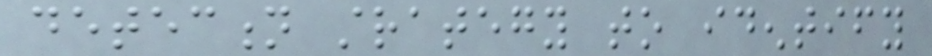detection strategy to identify
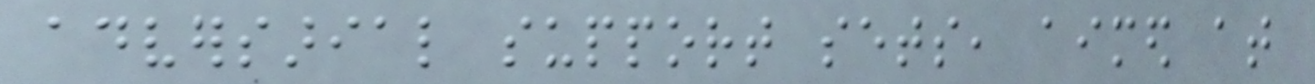adversarial support sets, aimed at
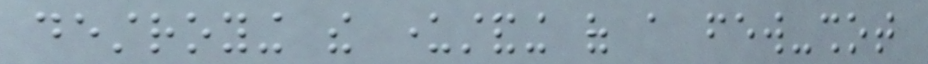destroying the understanding of a few-shot
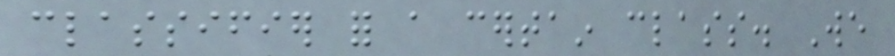classifier for a certain class. We
